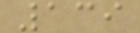139
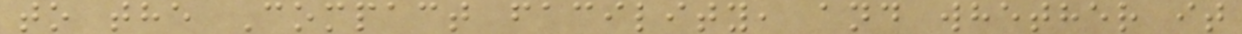to the Compact facility, and whether it
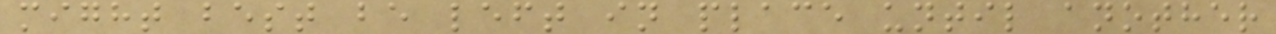might best be left in place until another
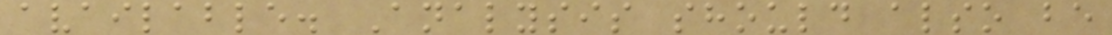available. Analysis should also be
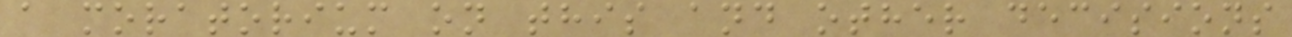a moratorium on this and other decisions
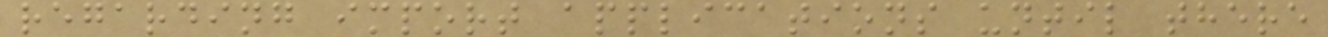regarding import applications until there
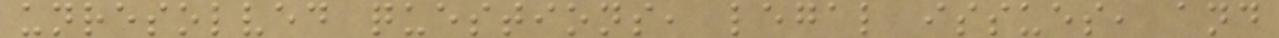unresolved questions, legal issues, and
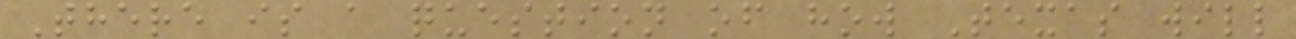There is a question of how Texas will
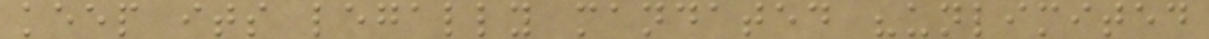keep its legally mandated "unlimited
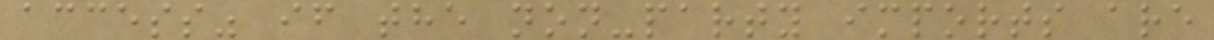access" if the non-party imports are
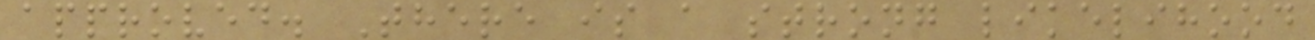approved. There is a strong likelihood
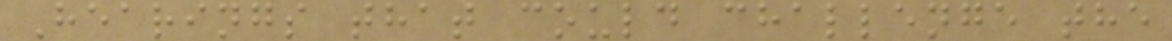Hearings that could challenge the
